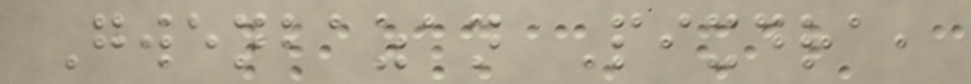Gwenbazan Pixdra,
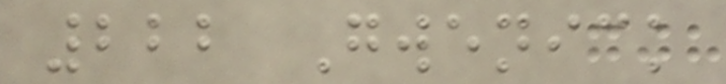222 Gwenick
